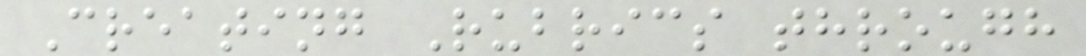Creating Rubrics through
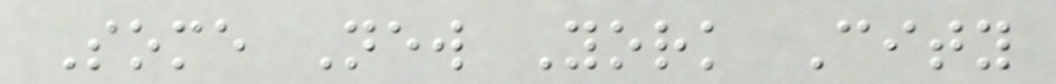Some New York City
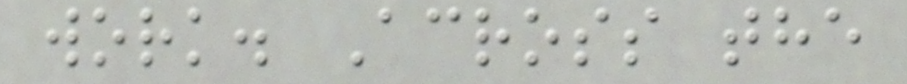work. Across the
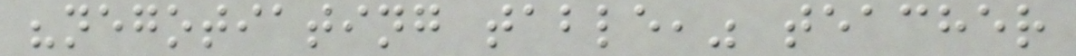"negotiating table," teacher
